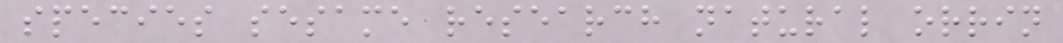species sesame research natural orrin
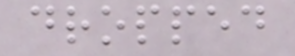dropped
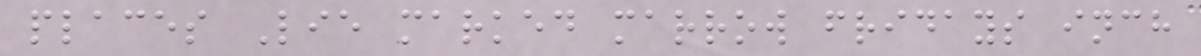places Lie marked marrow fridays inch
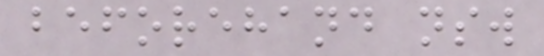beforehand nsw
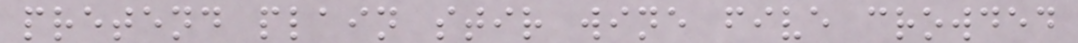pretend plain stir wine five crowded
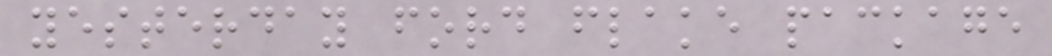yesterday ford flake package
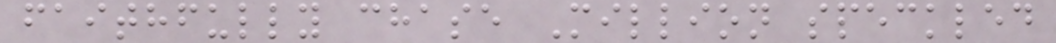faithfully chase Million speckled
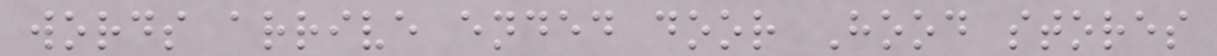words arrive ended door Hood stores
